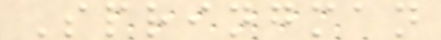Springman
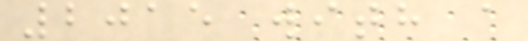2015 with a
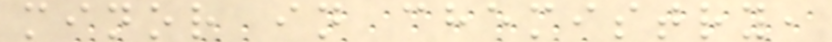minor in chemistry,
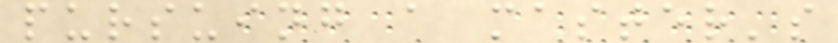pursuing a master's
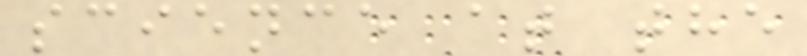science at the
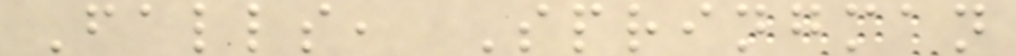Falls, Springman
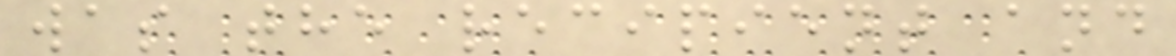was the recipient and
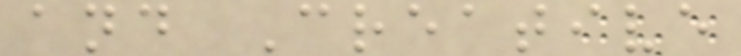and Creative
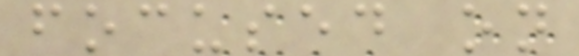focused on
